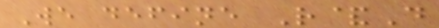We define R&D
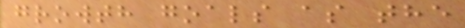growth goals as the
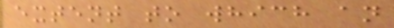extent to which an
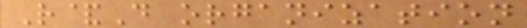R&D organization
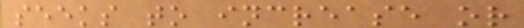seeks to increase or
